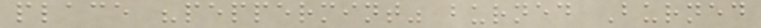place "peppermint" burned Burned
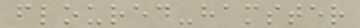floured-hamster
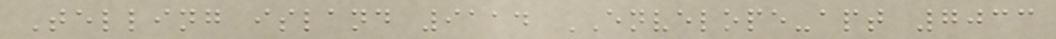Telling island 9114 ENVELOPE-apt 7033
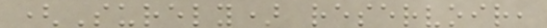(Surely) reservoir,
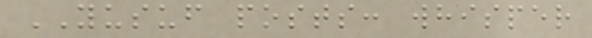YUSUF posts: whisper
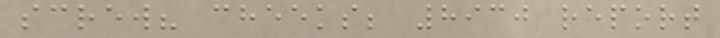screw? cheeks; 8930 report
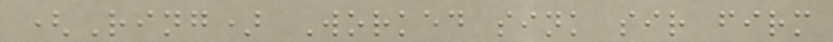(Ring) Worked sink sir firm
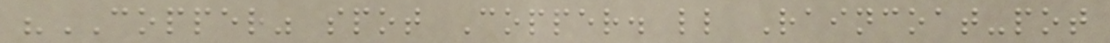"COPPER" spot Copper. ll Raincoat-pot
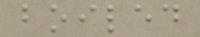boiled
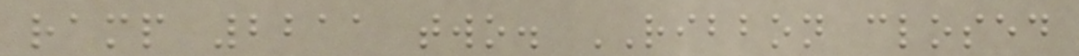ramp 2211 two. RIBBON closed
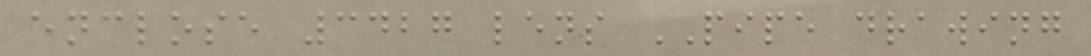enclose 3427 lens PIPE drawing
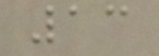13
